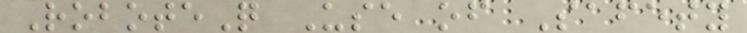RoboteQ Use of Safety
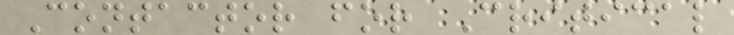Contactor for Critical
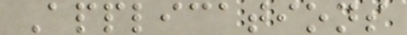Applications
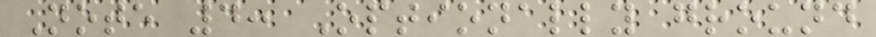Note 4: Optionally ground
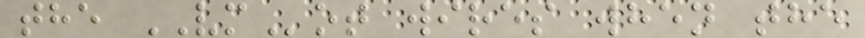the VMot wires when the
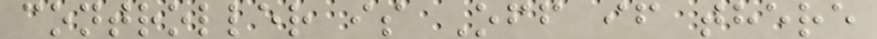controller is Off if there
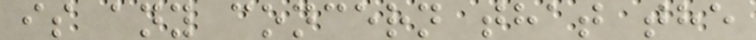is any concern that the
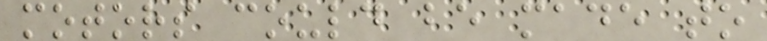motors could be made to
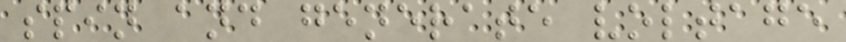spin and generate voltage
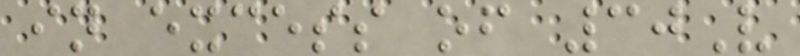in excess of 30V
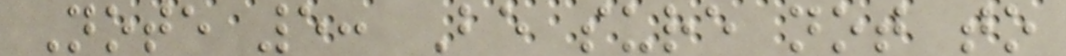Note 5: Be sure not to
